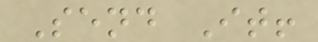Send It!
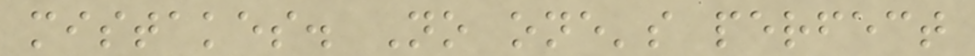mistakes. No one's perfect
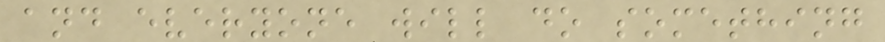and everyone will do something
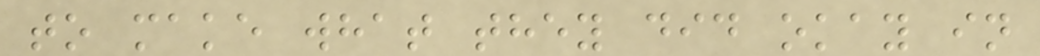to make what they did okay in
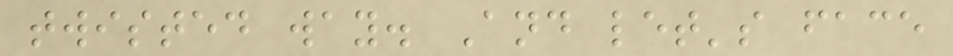twisted way. And let's face
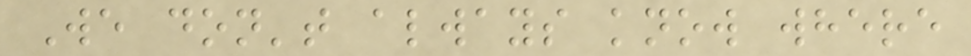We don't always know where
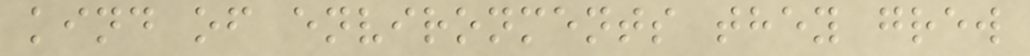kind of environments they grew
